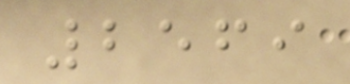2569
